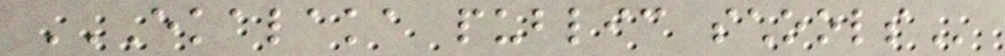EKALAKA PUBLIC SCHOOLS
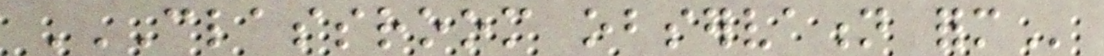CLASSROOM OBSERVATION FORM
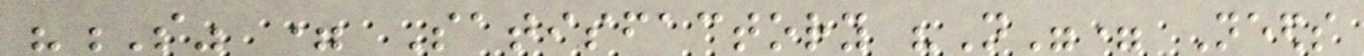"S" = Satisfactory "N"= Needs
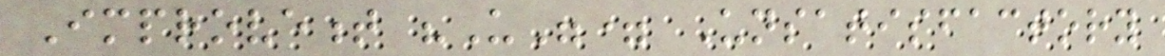Improvement "U"= Unsatisfactory
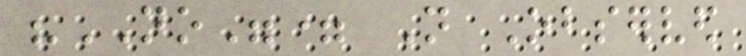"NO"= Not Observed
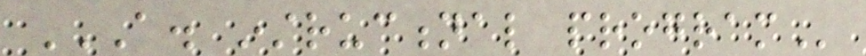A. INSTRUCTIONAL PROGRAM
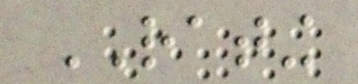RATING
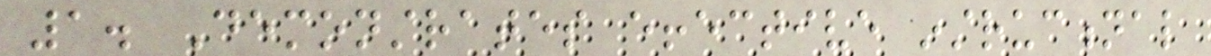1. Demonstrates effective instructional
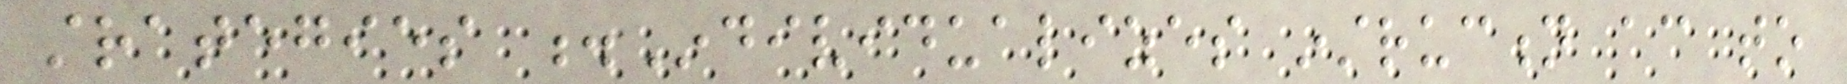strategies .Individualizes instruction according to
